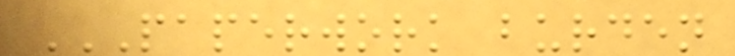PAPERWORK BURDEN
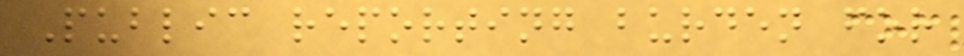Public reporting burden for
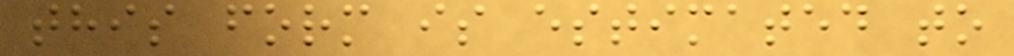this form is estimated to
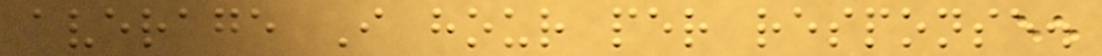average I hour per response.
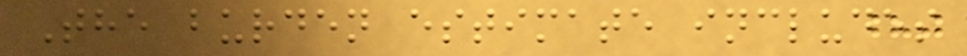The burden estimate includes
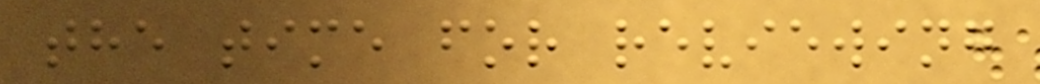the time for reviewing
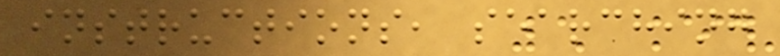instructions, searching
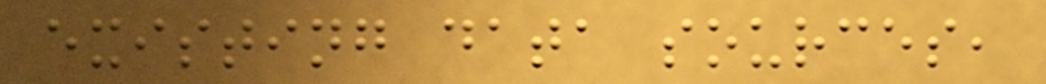existing data sources,
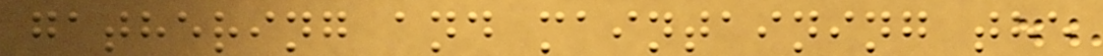gathering and maintaining the
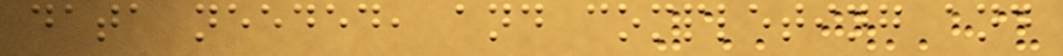data needed, and completing and
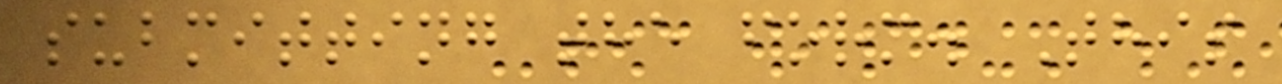submitting the form. This
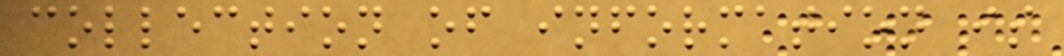collection of information is
